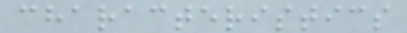characteristics
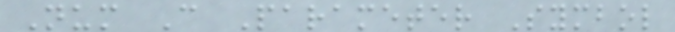Num C Parameter Symbol
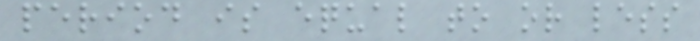period is equal to or less
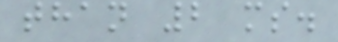than 2 ms.
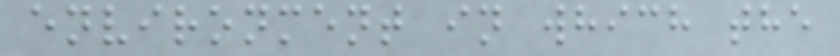environment in which the
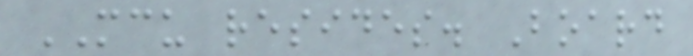MCU resides. Board
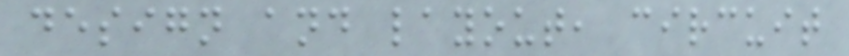design and layout, circuit
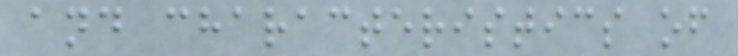and characteristics of
